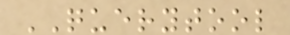QUERYTOOL
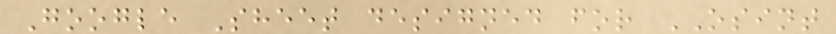Google Sheet designed for OSINT
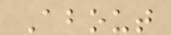About
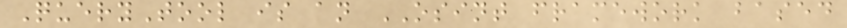QueryTool is an OSINT framework based
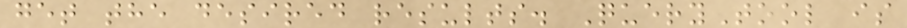get the desired results. QueryTool is
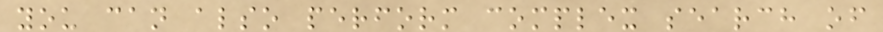you can also perform complex search of
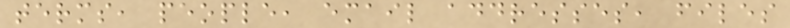terms, people, email addresses, files
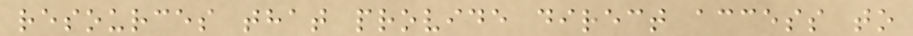resources that provide direct access to
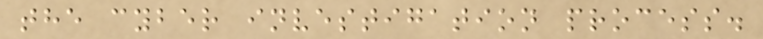the cyber investigation process.
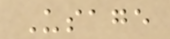Usage
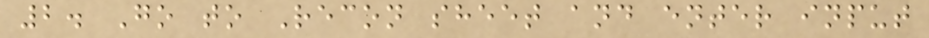2. Go to Recon sheet and enter input
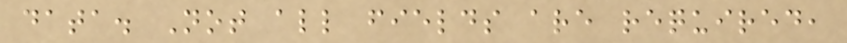data. Not all fields are required,
